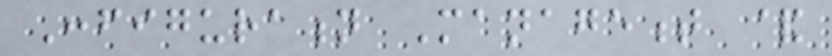Configuration Management &
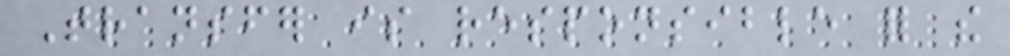Transfer is responsible for the
